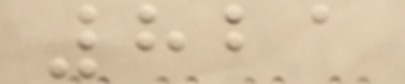821
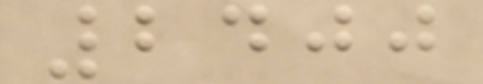2400
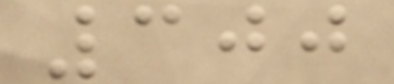300
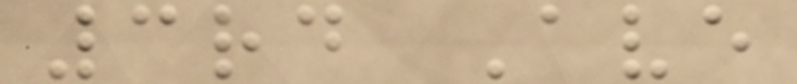3rd Ave
